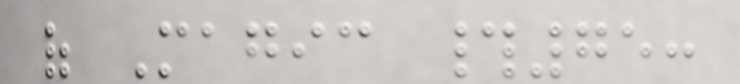of Magic #75:
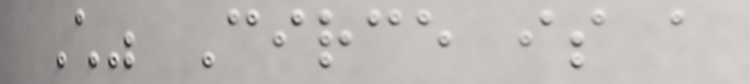Child" Circe is a
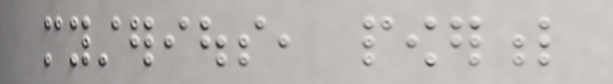mysterious, powerful
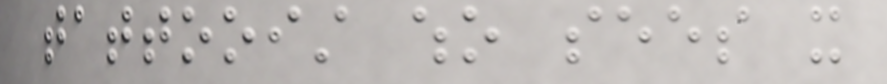tattooist who sees it
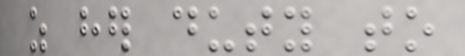as her duty to
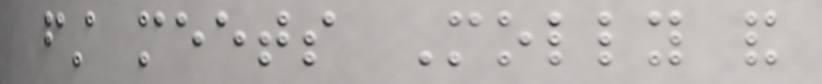first meets Molly and
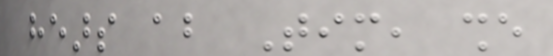hears about Tim, she
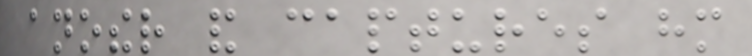another and captures him
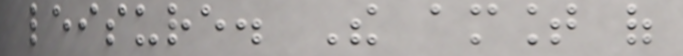leisure. The amount of
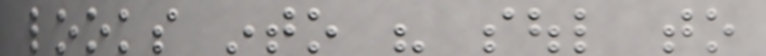looks into his soul to
